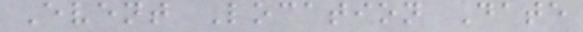Event Location Date
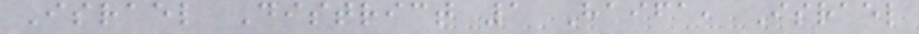Israel District 1 Haifa, Israel
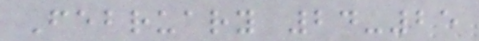February 24-25
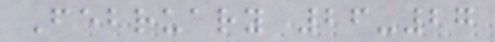February 26-27
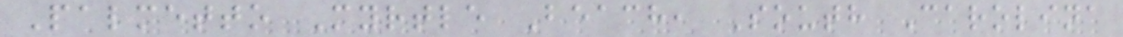Palmetto Myrtle Beach, South Carolina
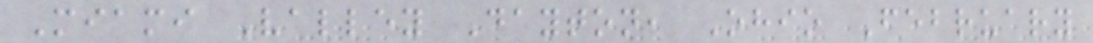Miami Valley Dayton, Ohio February
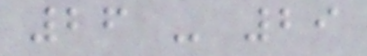26 - 29
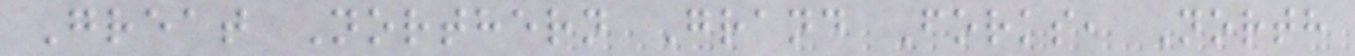Great Northern Grand Forks, North
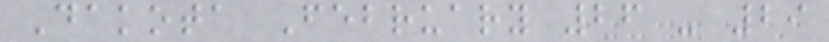Dakota February 26 - 29
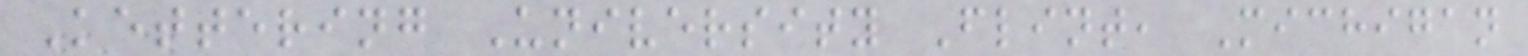Kettering University Flint, Michigan
